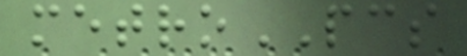metroPCS
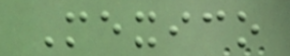Mexico
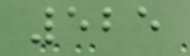525
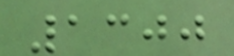1300
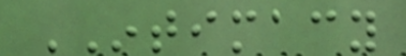INTIMACY
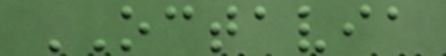OCTAVIA
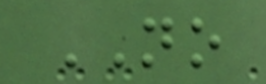NO
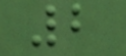2
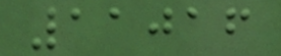11016
